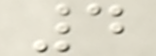4
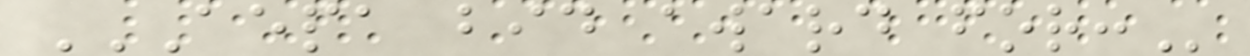AEPA BID AWARD FOR:
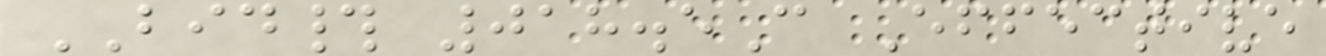BID# 018.5C Effective
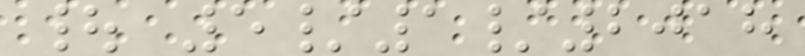| 5/1/2018
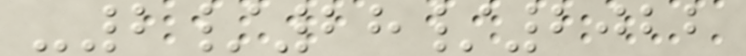-2/28/2022
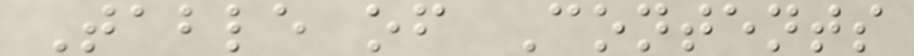Table of Contents
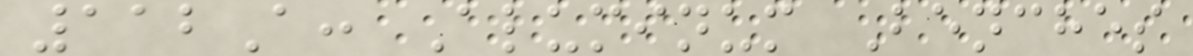112A: Aluminum Benches
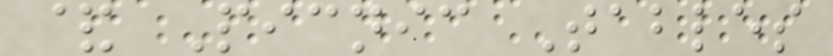& Picnic Tables
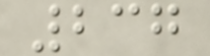237
